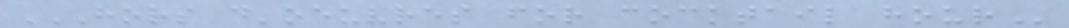HORS D'OEUVRES FOR COCKTAIL HOUR
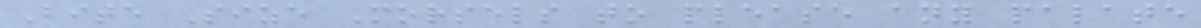Bite Size Morsels to please any palate
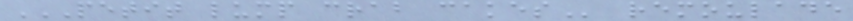PETIT LUMP CRAB CAKES remoulade
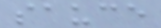sauce
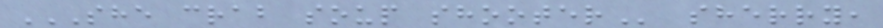SHE CRAB SOUP SHOOTER sherry,
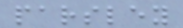parsley
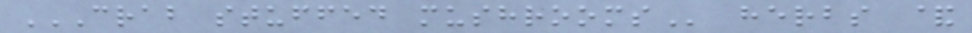CRAB STUFFED MUSHROOMS herbs &
